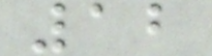12
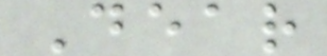Dear
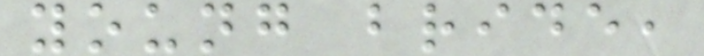young bride,
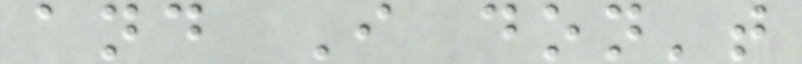and I don't
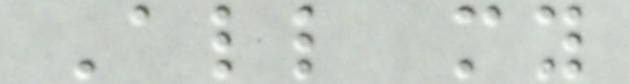All my
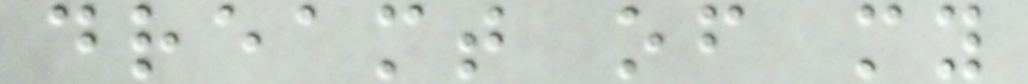dreamt of my
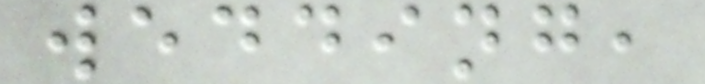wedding,
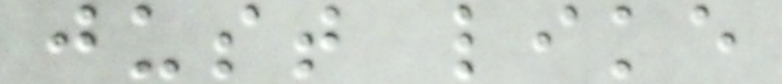just like
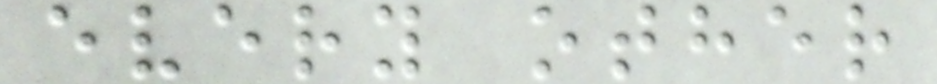every other
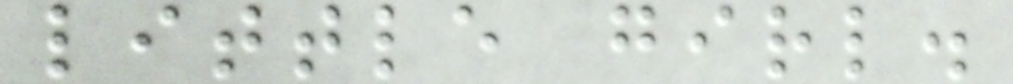little girl.
